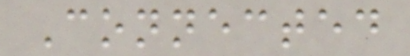Connected
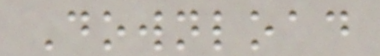Download
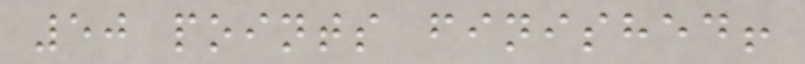50 points finished!
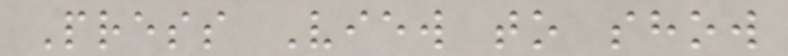Press View to show
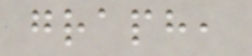graph,
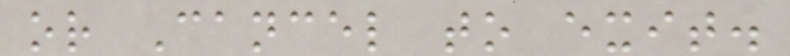or Cancel to exit.
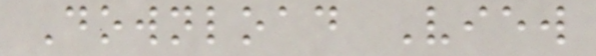Download View
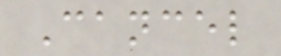Cancel
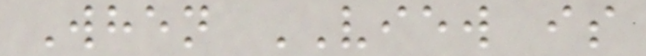When VIEW is
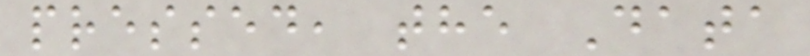pressed, the Data
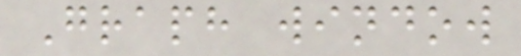Graph window
